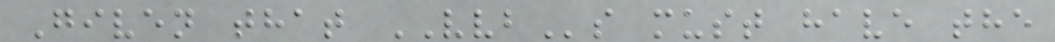Given that VVBs must have the
